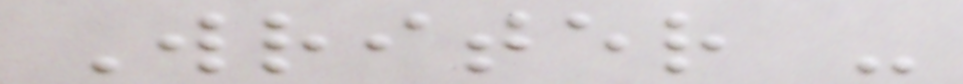Writer -
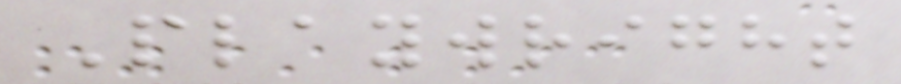Playwright
